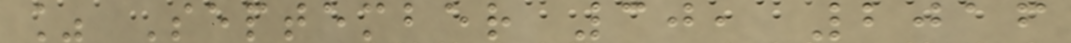% September 30, 2016
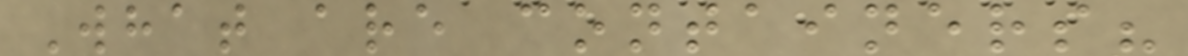What are containers?
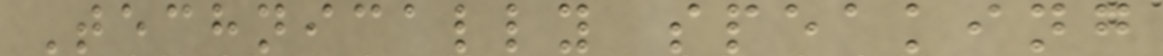Technically speaking
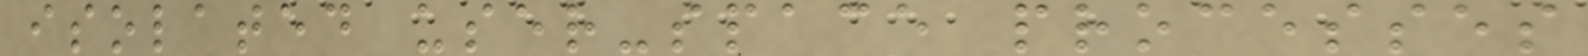isolated user-space processes
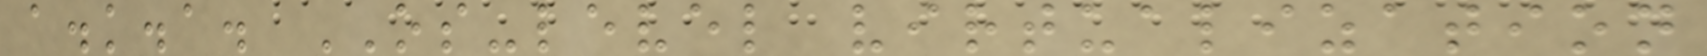a.k.a. OS-level virtualization
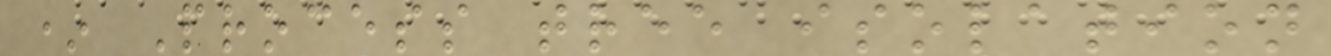* Process tree isolation
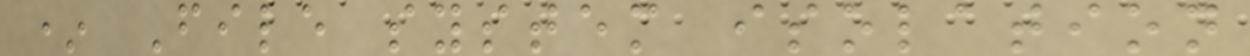* File system isolation
